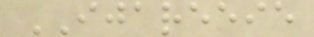IJAREEIE
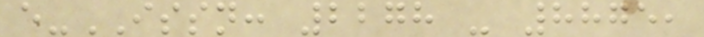e-ISSN: 2278 - 8875,
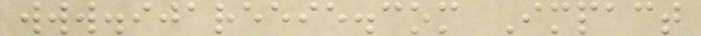www.ijareeie.com Impact
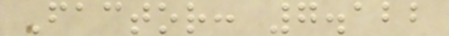Factor: 7.122
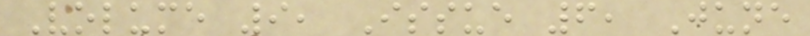Volume 9, Issue 6, June
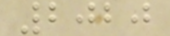2020
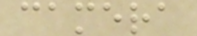camera
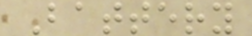Battery
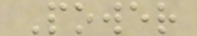Power
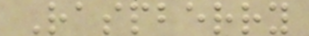Raspberry
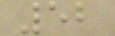52
